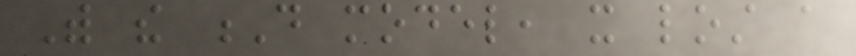With the D model, it lost a
